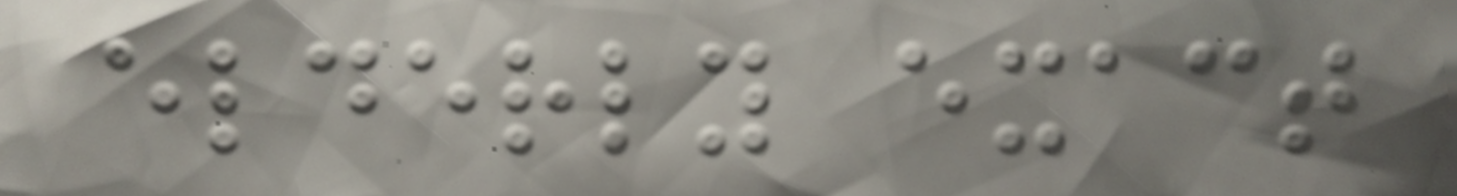elderly exact
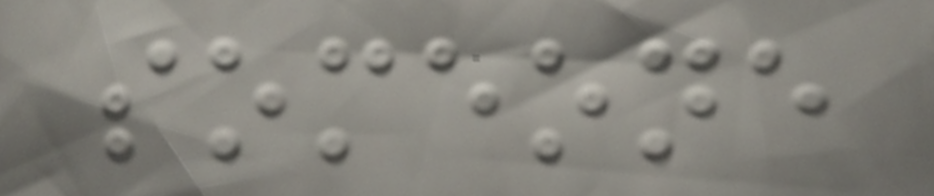someone
